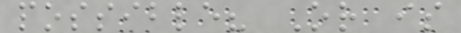possible? Or is
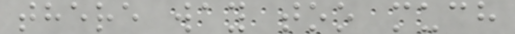there way too much
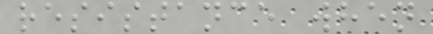resistance when
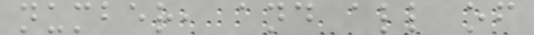number, and all of
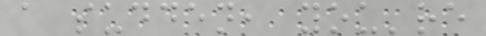a sudden, you're
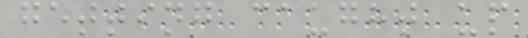getting caught up
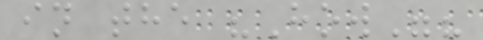in the "How"?
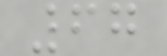67
